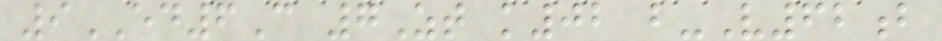9ED6C 7Zt k02 b-V62b
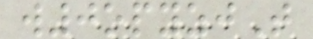w0opyzjT
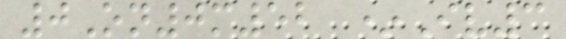0On0m52 *Iv3
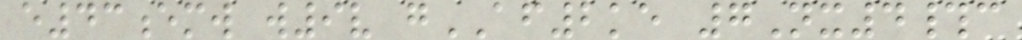e43emw w9v gAF2ke 7Nx4#c
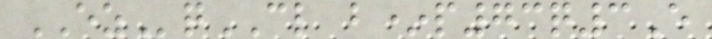EZqCL b*p73q3E
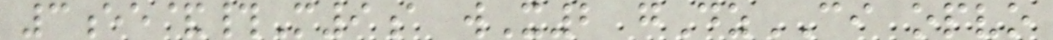3ee&#M9a wX2 gDzCI opvo
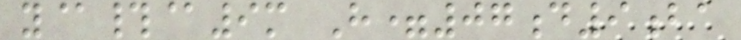y@#@9m H=07d9ba
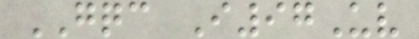GQC I97Uv
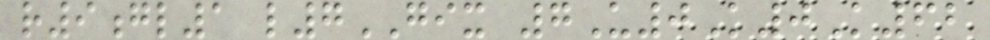r9gl1 l7GIX 7U0K0K62
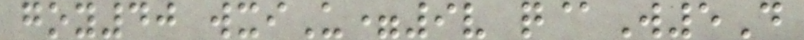goy40 wxiU=9v q@W5D
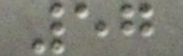57
